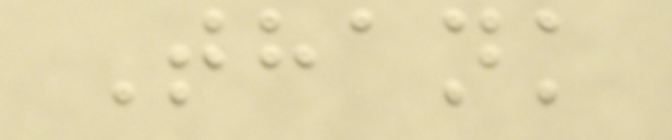Thank
